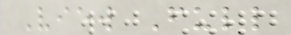View Full
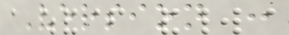Version :
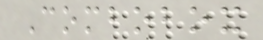Combobox
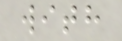with
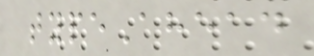typeAhead
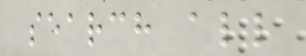search all
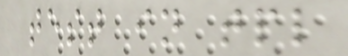test in tpl
